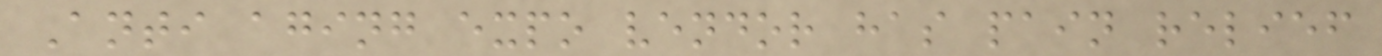Anti aging expo vendor has pain relief
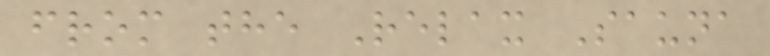from the Relax Sauna
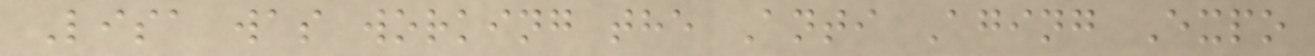Lisa was working the Anti Aging Expo
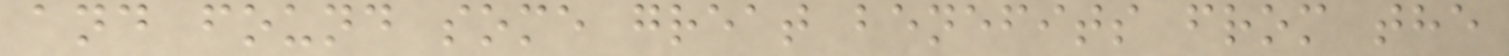and found some great benefits from the
